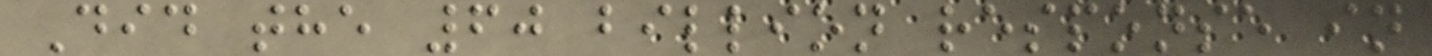Did the 60 billion response in
